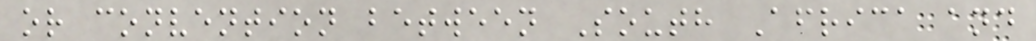or convention between South Africa and
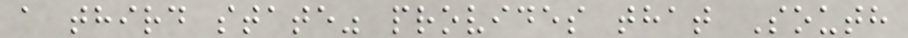a third state" provides that South
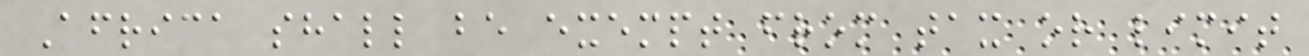Africa shall be exempt from tax or limit
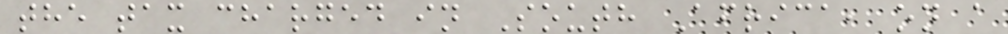the tax charged in South Africa, on a
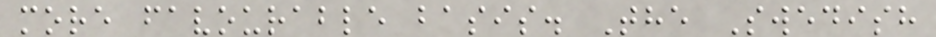more favourable basis. The Swedish
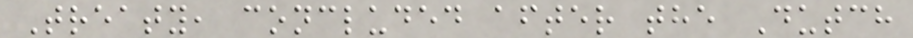Treaty, concluded after the Dutch
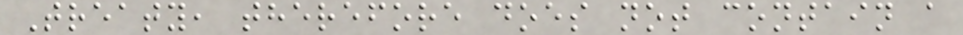Treaty, therefore does not contain a
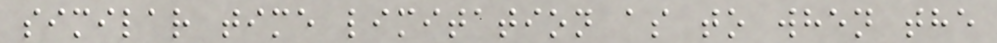similar time limitation as to when the
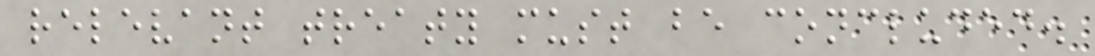relevant treaty must be concluded.
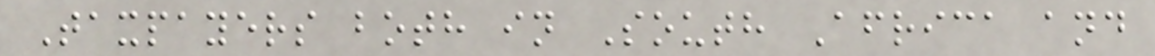Taxpayers both in South Africa and
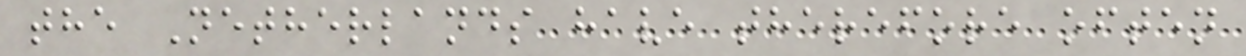the Netherlands have therefore often
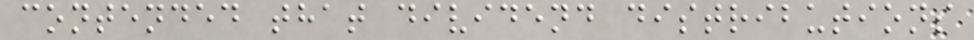contended that dividend distributions
